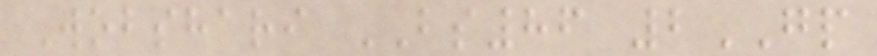Wobshari BS86 2GP
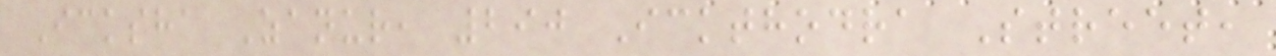Icksha Zanur, 290 Ickthodra Street,
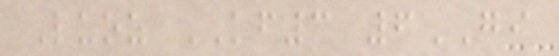Luoz KF3 6GI
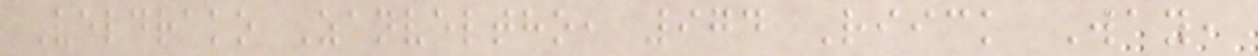Veldrako Zanveltho, 974 Riick Way,
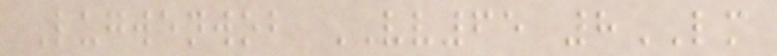Lugwenwob VV65 8LM
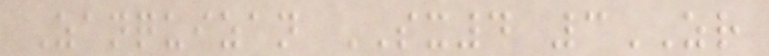Zanquizan SX4 3ZR
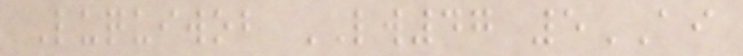Luquiwob LW47 5AI
